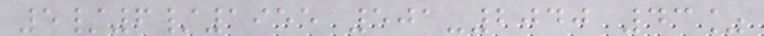5/6/1955 501-2040 43%
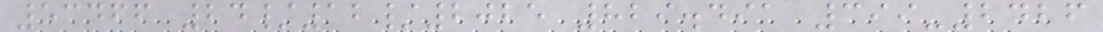53466 24/12/2025 829.491 399-2426
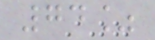74%
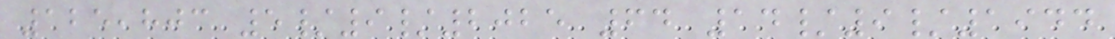125,803 5/9/2025 64 14/9/1944
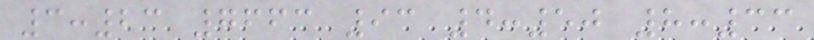3:23 7663 93 4:50 8:33
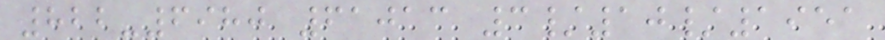822-6980 61013 3/10/1951
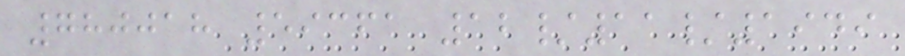780018 59361 12/11/1949
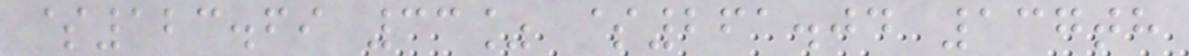$123.69 33% $261.04 137th
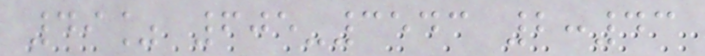49% 605-3543 2:43
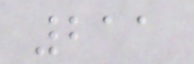211
